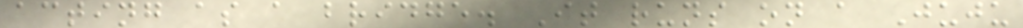acting as a bridge. It runs on a Juju
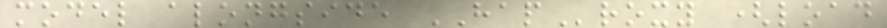model alongside HAProxy (load
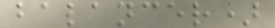balancer)
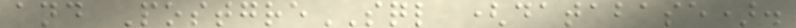and PostgreSQL (database).
